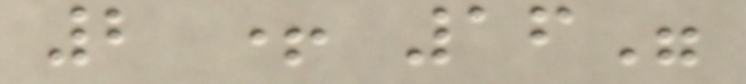2 + 16"
